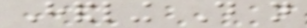Handling Do not
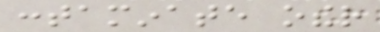contaminate other
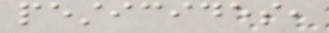pesticides,
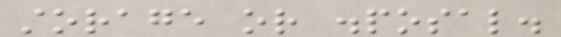storage or disposal.
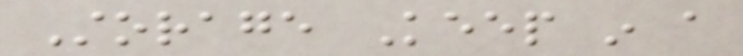Storage Keep in a
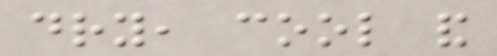dry, cool and
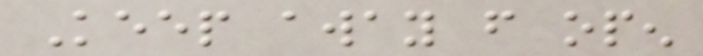Keep away from open
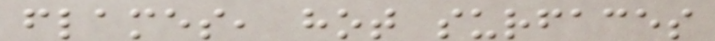flames, hot surfaces
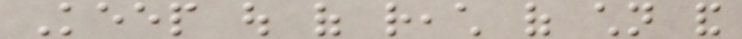Keep out of reach of children and
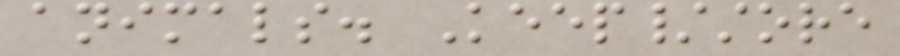animals. Keep/store
